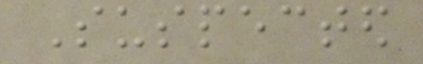Suspected
